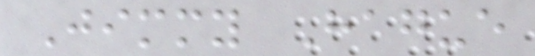Jimmy Hague
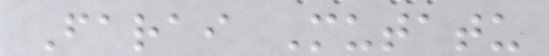Farai Mutatu
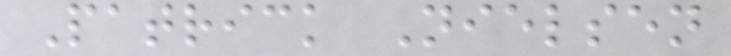Patrick Nielsen
